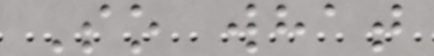So what
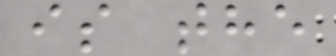is the
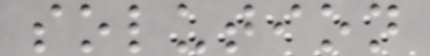solution
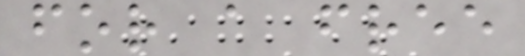for a free
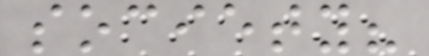society?
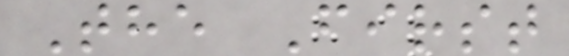The First
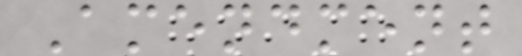Amendment
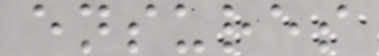ensures
